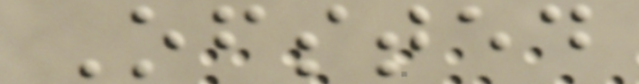Ofsted
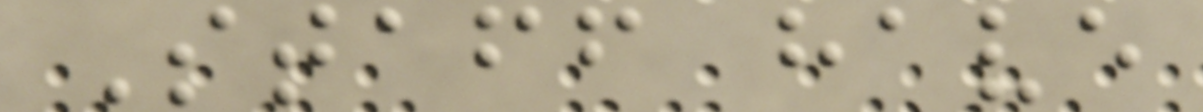Staff have
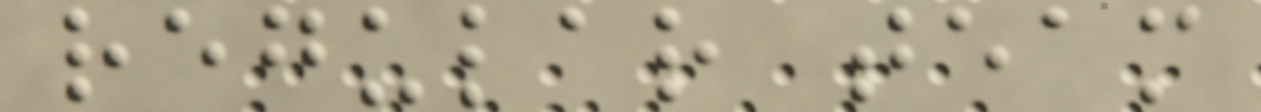regular team
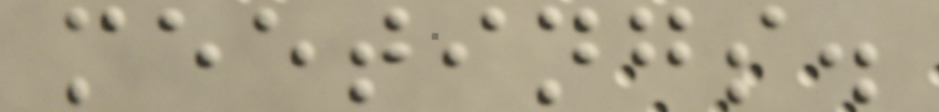meetings.
